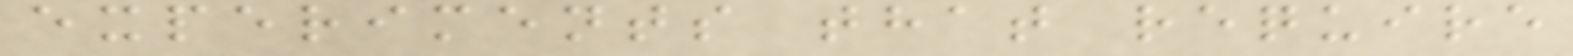experiments that require
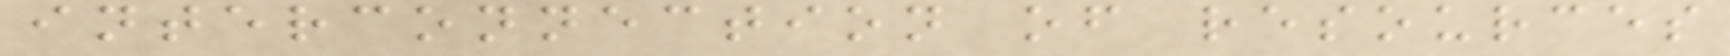interconnection of resources
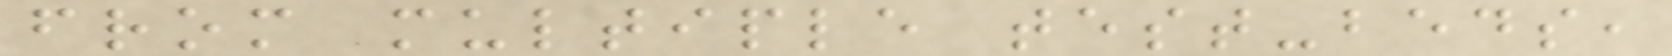from multiple test-beds,
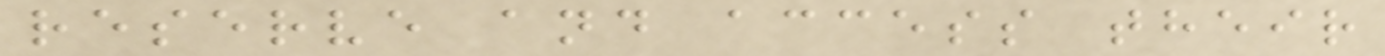reserve and access their
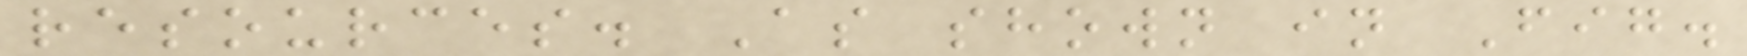resources. As shown in Fig.
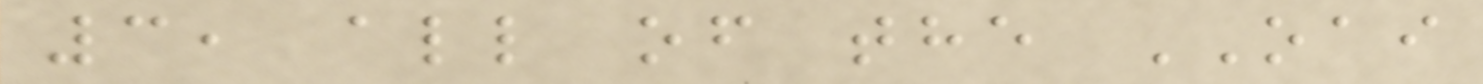3, all of the OAI
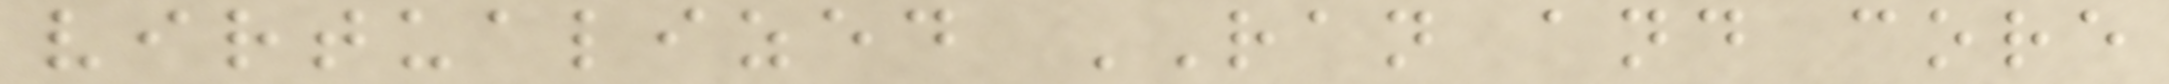virtualized RAN and core
